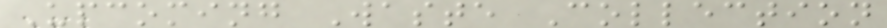Upcoming Waste Collection
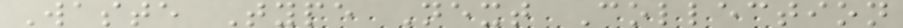Waste Type Next Collection
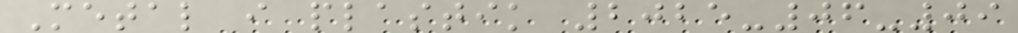Metal i plastik 2025-06-09
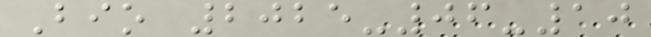Bio 2025-06-10
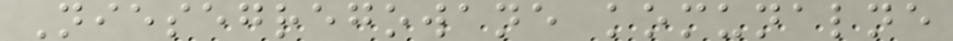Niesegregowane komunalne
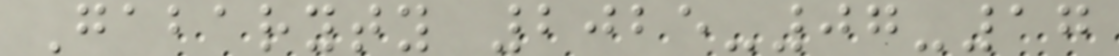Gabaryty 2025-07-17
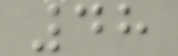48
